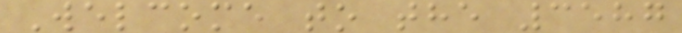Welcome to the 3587
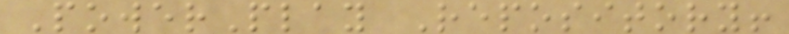PowerPlay Repository!
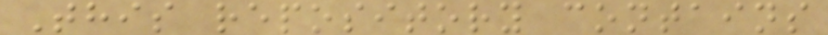This repository contains
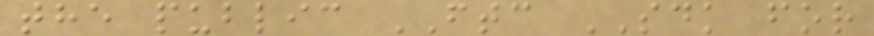the public FTC SDK for
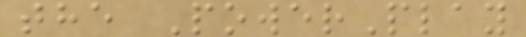the PowerPlay
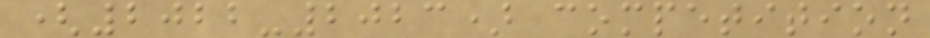(2022-2023) competition
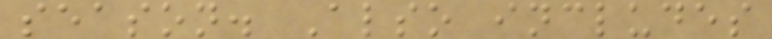season. Also includes
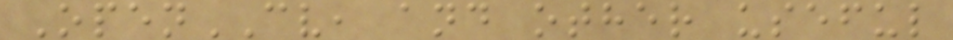OpenCV, and other useful
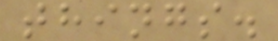things.
